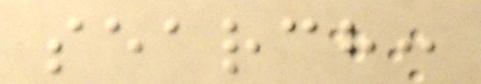search:
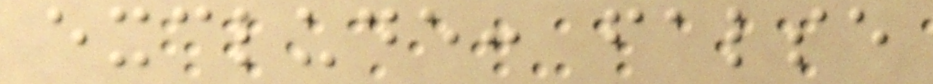exclude: false
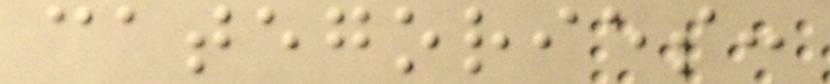categories:
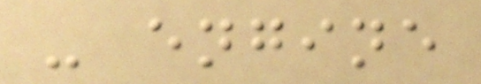- engine
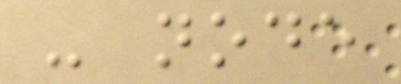- node
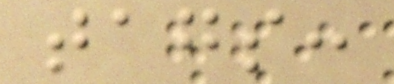tags:
